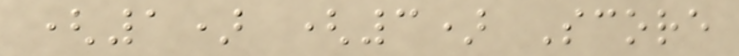(1) (3) Score
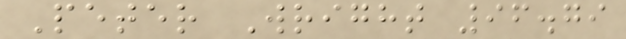Peter Wright 96.79
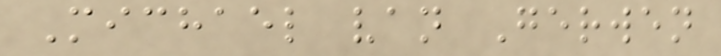Michael van Gerwen
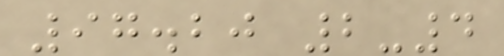97.20 2-4
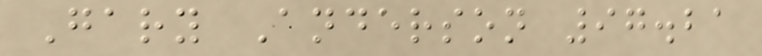Gary Anderson 97.21
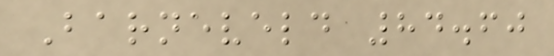Barneveld 84.60
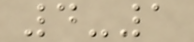4-1
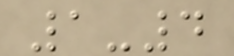1-4
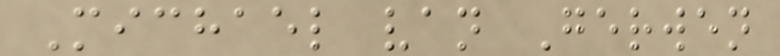Michael van Gerwen
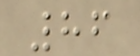86
